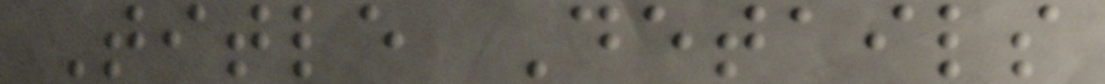Title Details
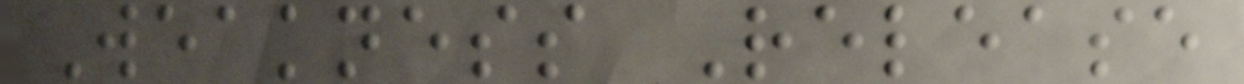Weakness Release
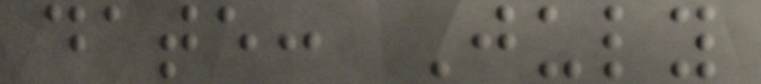date: July
